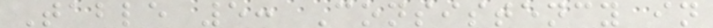Table 5: Consistency in
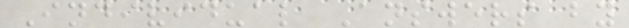Individual Answers by
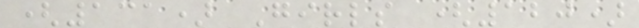(131) Girls (120)
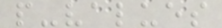p-values
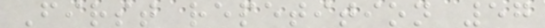First repetition 57
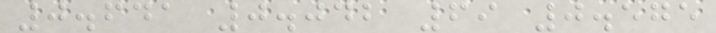0.641 0.042 69 0.575
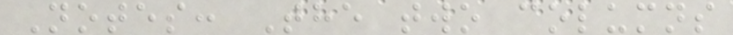Notes: The two columns
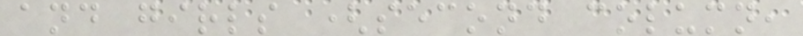and girls (second column,
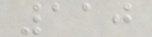110
